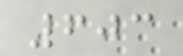603
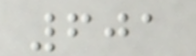601
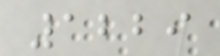1229
